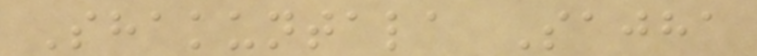Shakuntala Sajha
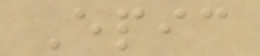Epic
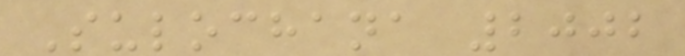Sulochana 2002
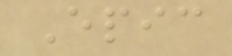Epic
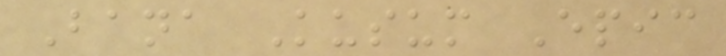Bana Kusum Epic
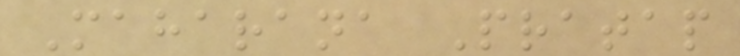Maharana Pratap
